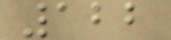122
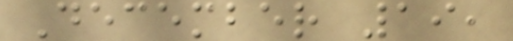December 19,
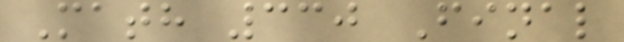Math 330 Final
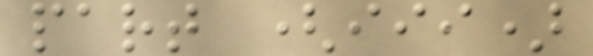part (iii)
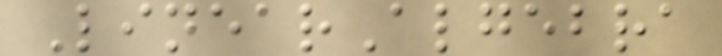LinearAlgebra
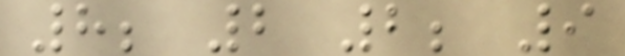8; 2 2; 9
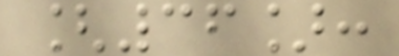[36]:
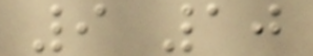9 10
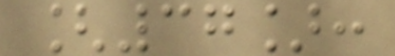[37]:
